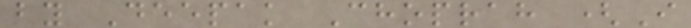by Deepak Choprah (I
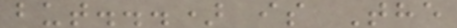but...) is The
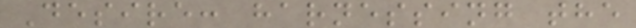Desire: harnessing the
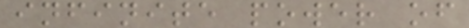infinite power of
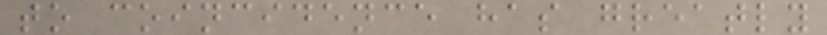to coincidence has greatly
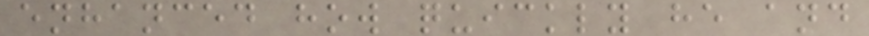enhanced how quickly he and
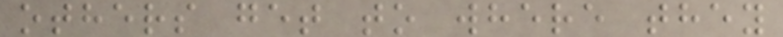others get to where they
